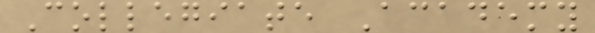Collegiate Academy
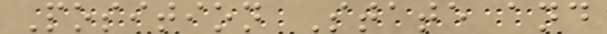Position State and
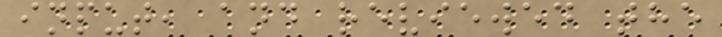input, and reviewed the
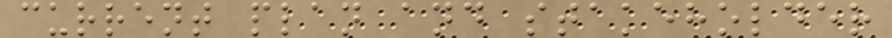current plan and stakeholder
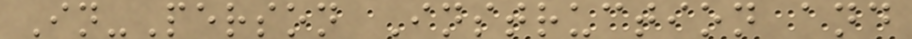In-Person Instruction and
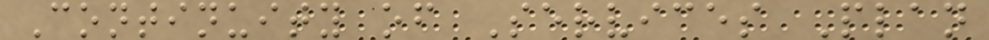Continuity of Services Plan
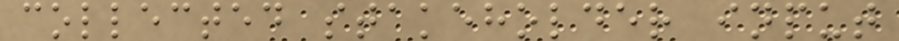collected stakeholder input
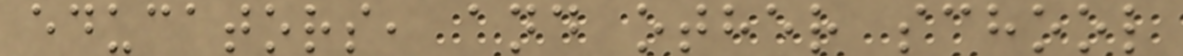educators, and other school
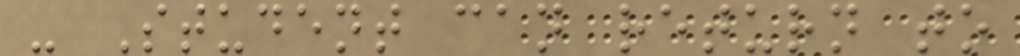- Student can return to
